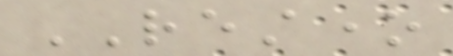RESTONE
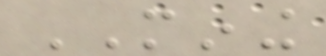MINING
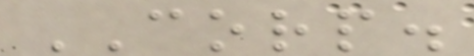CORP.
